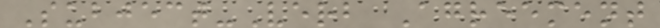Subject-Verb Agreement
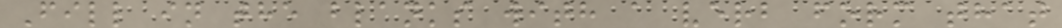Fill in the blanks with a verb form that
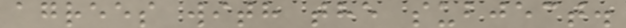agrees with the subject.
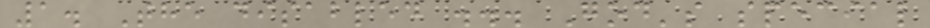1. The disabled ... God's special
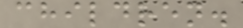children.
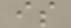is
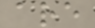are
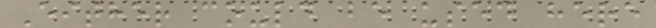Either could be used here
